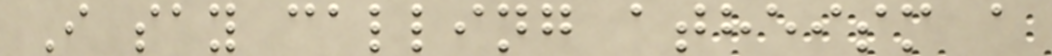I say calling atheism a
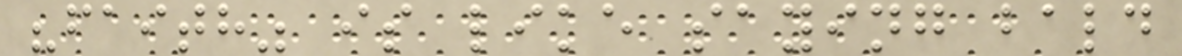"faith" is like saying bald
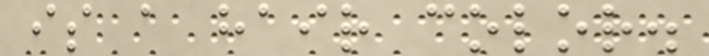is a hair color.
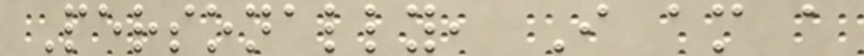Personally, I am a
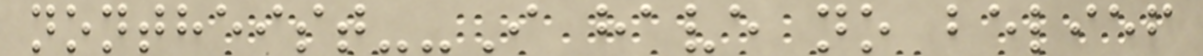nontheist--I have no belief
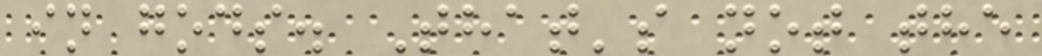in gods. That's not the
